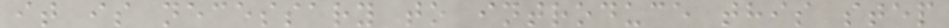it is necessary to introduce this step
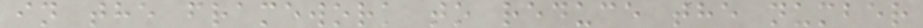in the framework to reduce the number
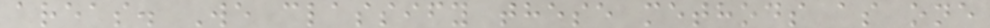areas. We classify these methods as one
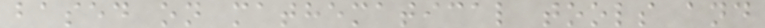based on mathematical tools and
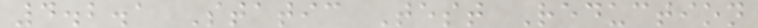4.2.1 Static Test Reduction
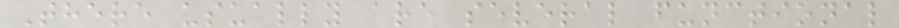There usually are several functional
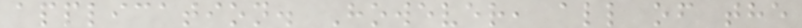application. However, all of the
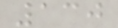130
